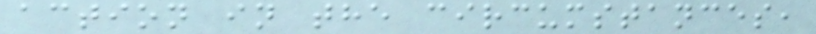action in the circumstances,
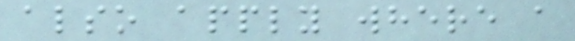also apply where a
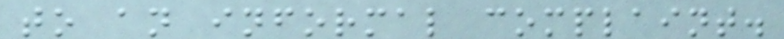to an informal complaint.
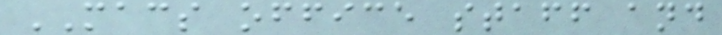MACS office staff and
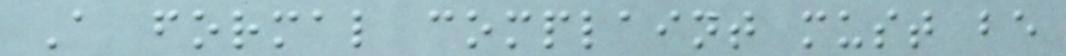A formal complaint must be
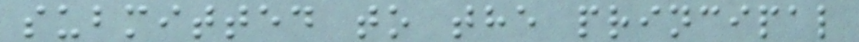submitted to the principal
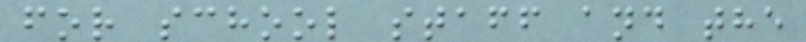for school staff and the
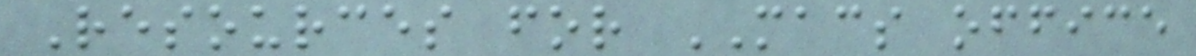Resources for MACS office
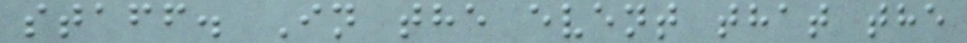staff. In the event that the
